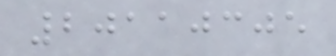20110305
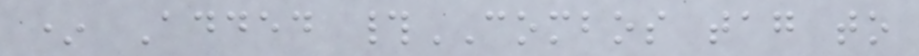* Added #COMBOS tag to
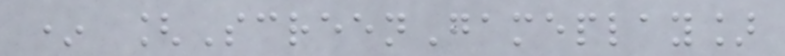* [ScreenGameplay]
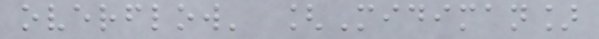overflow' [Midiman]
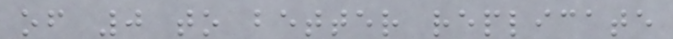of 0 to better replicate
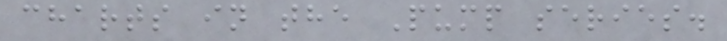charts in the Pump series.
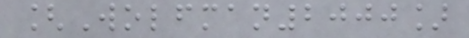[Wolfman2000]
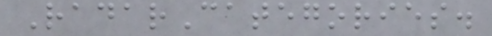RadarCategories.
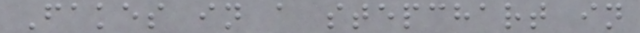Fakes in a stepchart in
